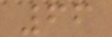66
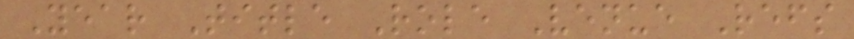Year Title Role Venue Refs
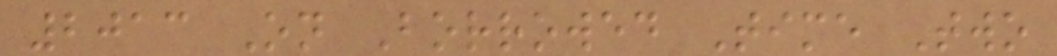2013 On Borrowed Time Two
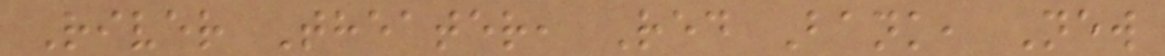River Theater, Red Bank, New
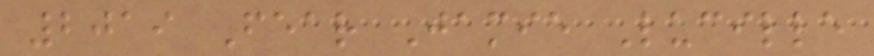2019 Fear Jamie Lucille
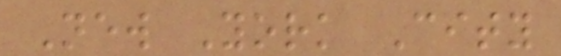New York City
